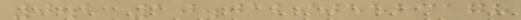0.2 10.012905523178
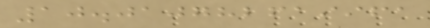10.010782619961
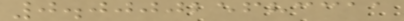0.000025683311
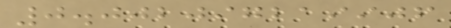0.002097219906
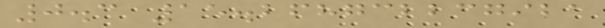0.3 15.268732237921
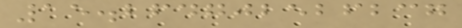15.264702526237
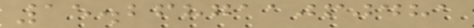15.268711060481
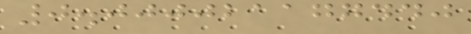0.000021177440
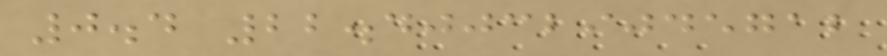0.4 22.400329045712
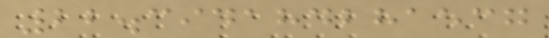22.394184281537
